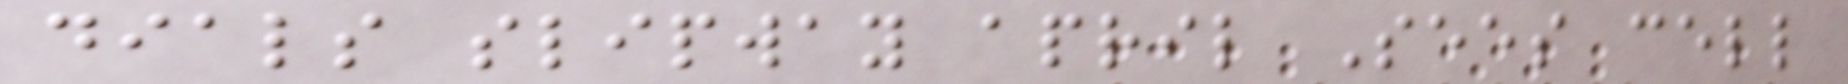dials slipway april Sees cell
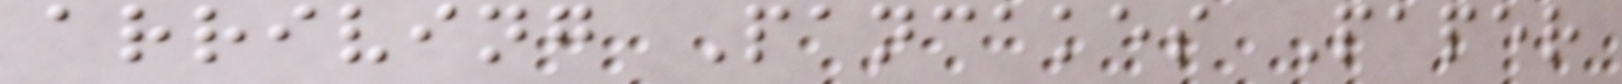arriving Pancakes Paper
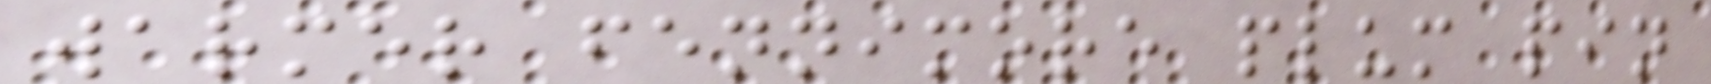warmer fennimore plum pin
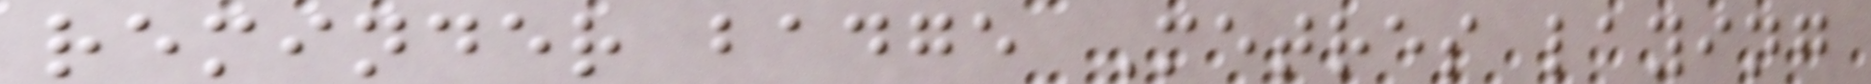reminder badge Metres laying
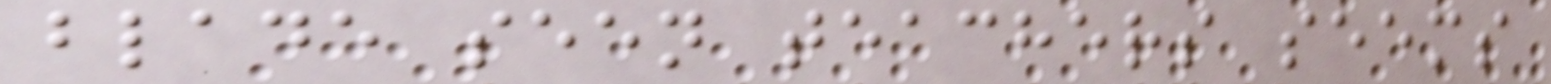blade seen teachers seems
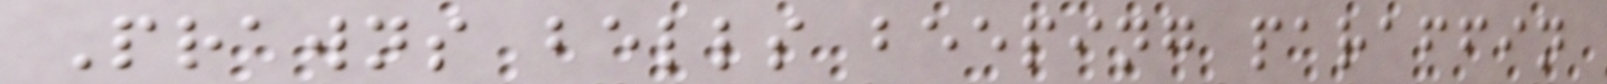Prawns bells beeping paraffin
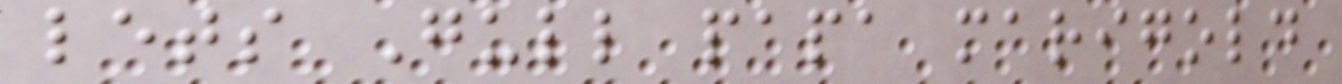lets Gull papa marigold
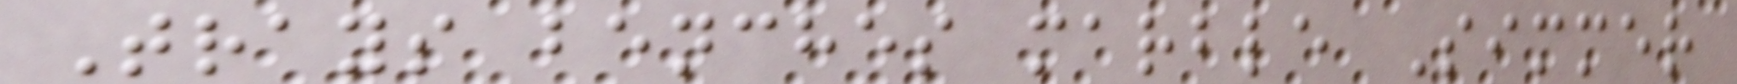Trays benches marble Simmer
